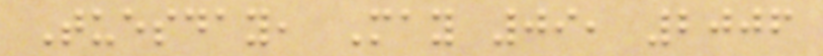Tuesday, May 09, 2006
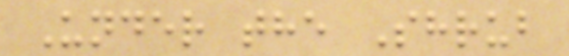Under the Shrub
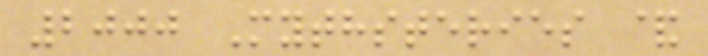2000 Mythsteries &
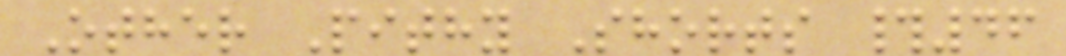Other Pithy Shorts #46
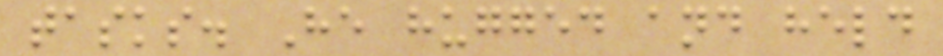tasks. He hugged and held
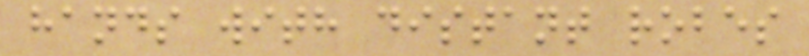hands with distant robes
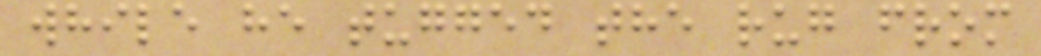while he tugged the rug from
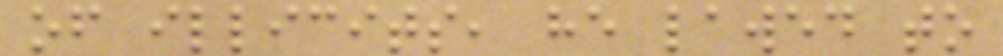of illicits, he lawed to
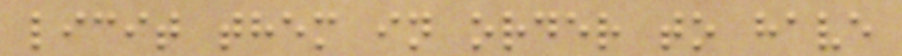licit them in order to have
